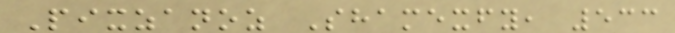Pixzanoz Shamexfy, 533
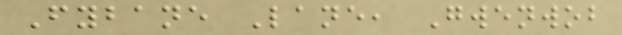Fybane Lane, Gwenwob
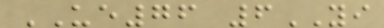UE76 6YI
